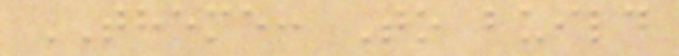THEME: To build
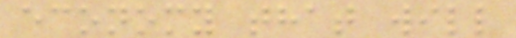economy that will
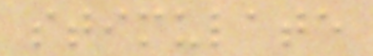stimulate
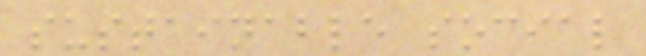sustainable social
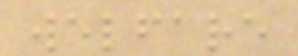welfare
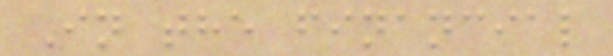In the financial
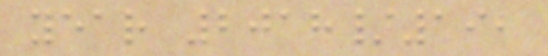year 2018/19,
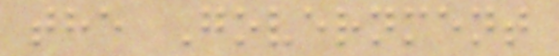the Government
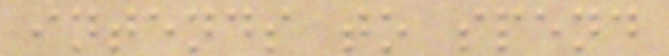intends to spend
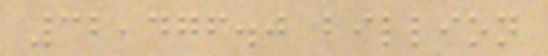32,476.0 billion
